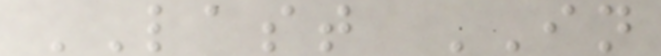LAST IN
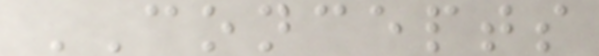CONCEPTS
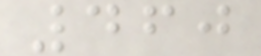460
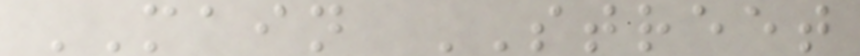MAIN STREET
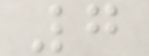7
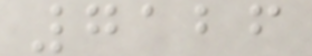7126
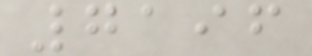7196
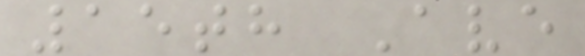15th Ave
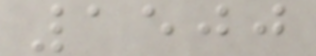1500
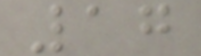17
